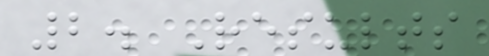2. Results
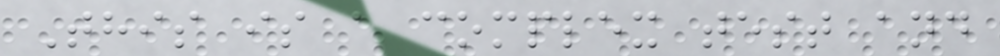This is a complex test and
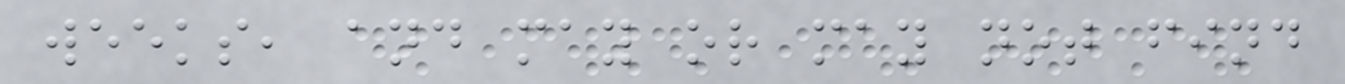weeks, and may or may not find
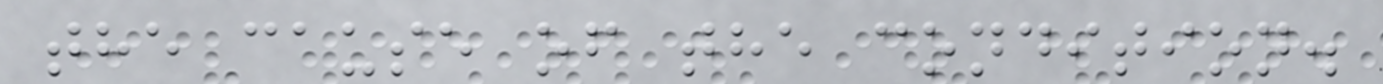the cause of the condition.
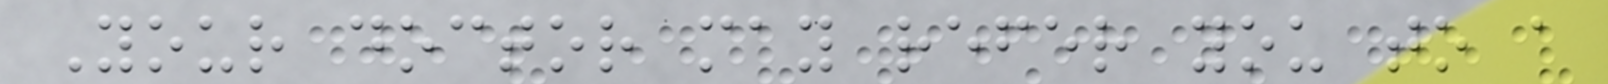Your doctor may refer you to a
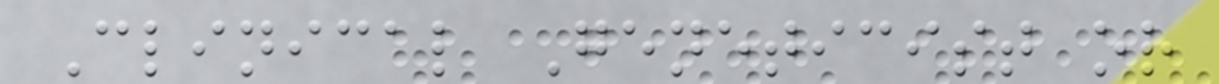Clinical Geneticist or
